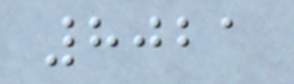8021
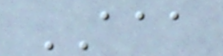AAA
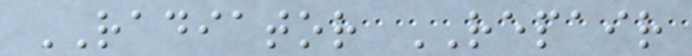RADIATOR REPAIR
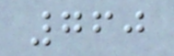760
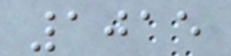1015
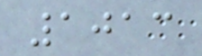1013
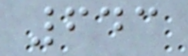643
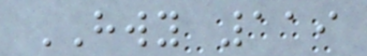HWY 119
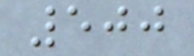500
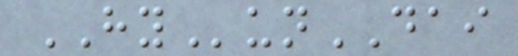HYunDAI
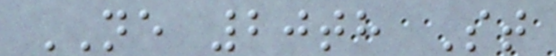NE 20th St
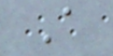A
